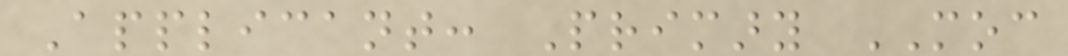Applicant: Primary MOC
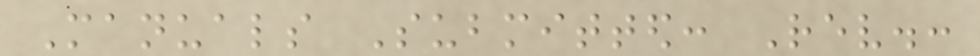Manuals Submitted: Rev.:
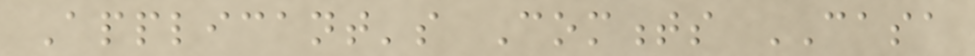Applicant's Comments CASA
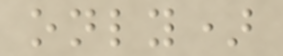only)
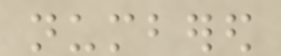numbered
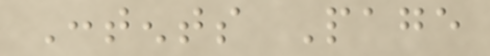Contents Page
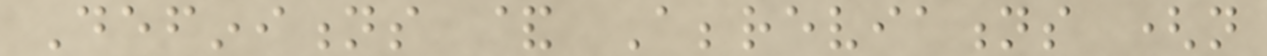Definitions & Abbreviations (not
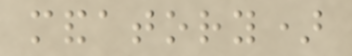mandatory)
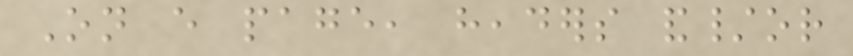On every page, headers and/or
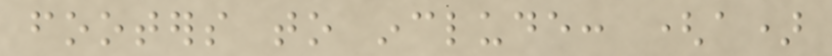footers to include: (a)
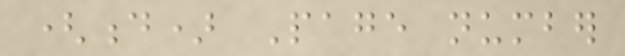(d) Page number
